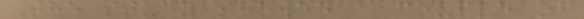The study showed a couple of
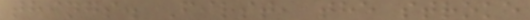things. First, the stroke
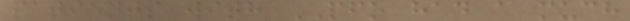patients with PFO had a much
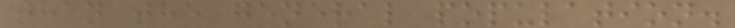than the general population.
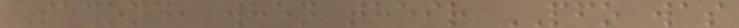Second, when their PFO was
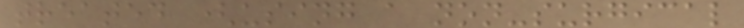treated (using a non-surgical
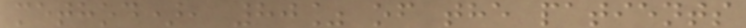method), 80% of the patients
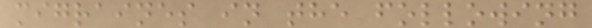migraines in the following
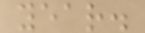year.
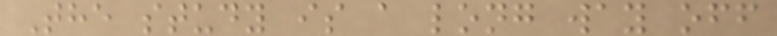The study is a long way off
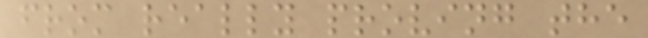from really proving the
